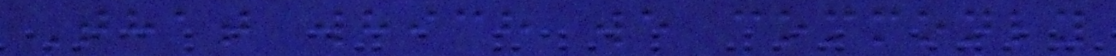That which we commonly
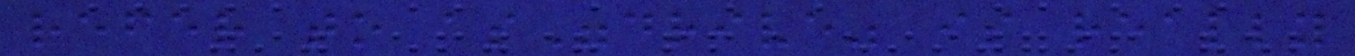refer to as"drive" is really
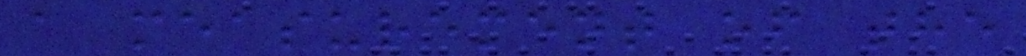a measurement of the
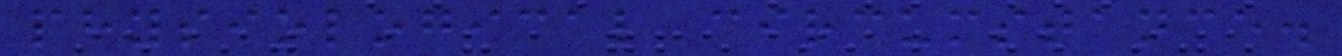physiological circumstance.
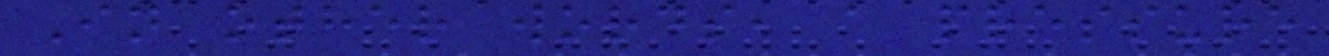In other words, a pressure
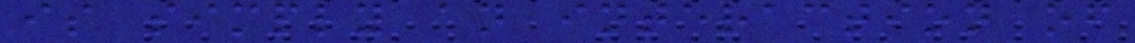is simply an interaction of
